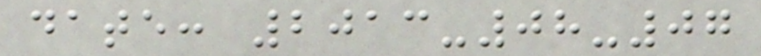date: 2013-08-07
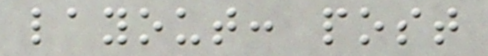layout: post
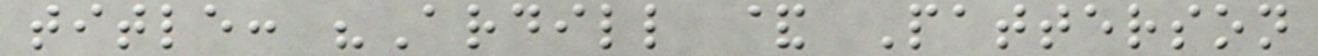title: "Ardill & Patterson
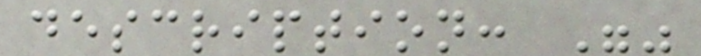description: ""
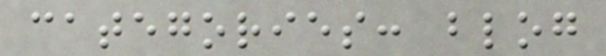categories: blog
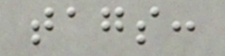tags:
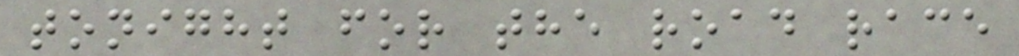tonight for the road race
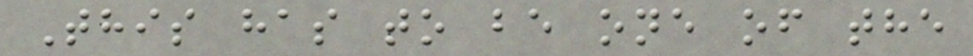This has to be one of the
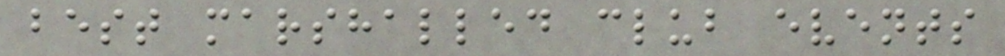best marshalled club events
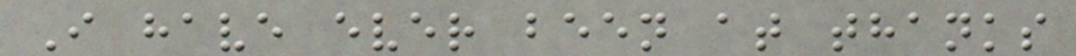I have ever been at thanks
